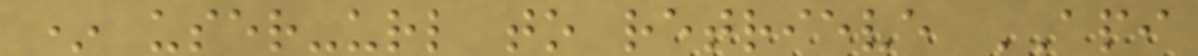* user-url to retrieve API
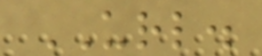URL.
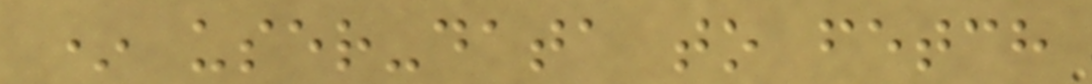* user-data to fetch
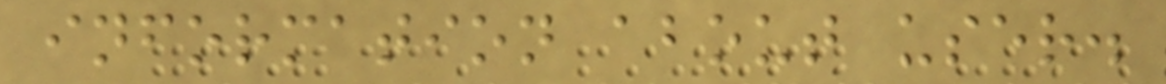information about user.
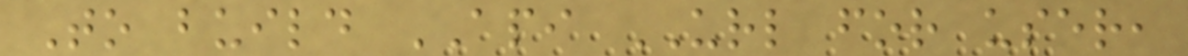To build API URL for user,
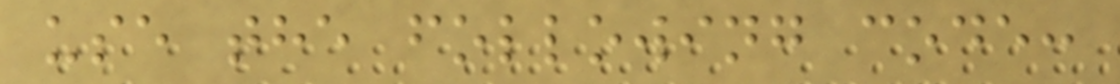use the following code:
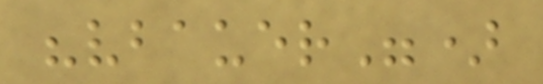"vbauer")
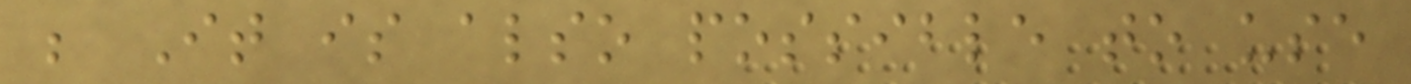; It is also possible to use
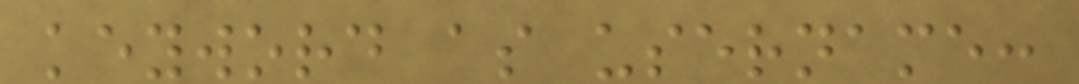keyword as username:
